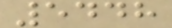5448
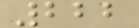222
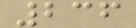236
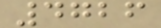4726
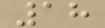18
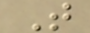T
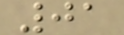01
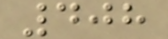408
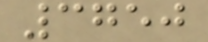3750
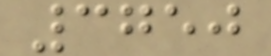3750
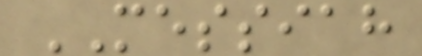MESSIAH
